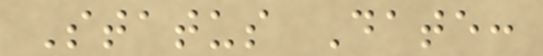Status Date:
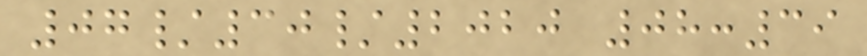07/30/2020 08:39
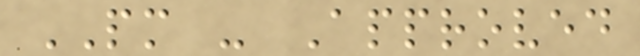PM - Approved
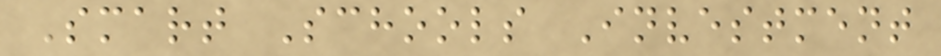Smart Schools Investment
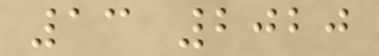13 2020
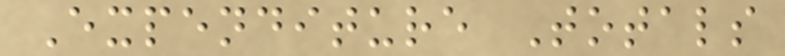Expenditure Totals
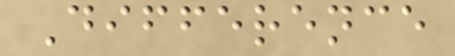Difference
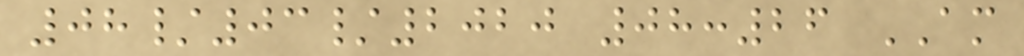08/03/2020 08:26 AM
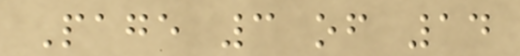Page 3 of 14
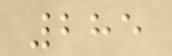285
